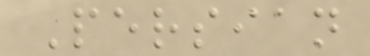Persian
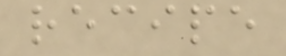recipe
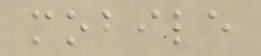mobile
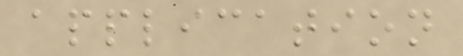application
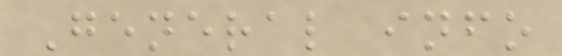General info
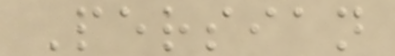Persian
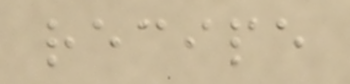recipe
